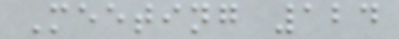Meeting 124
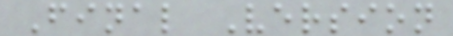Final Version
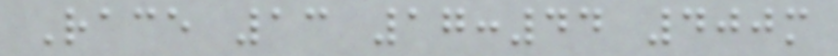Race 13 17:44 400m
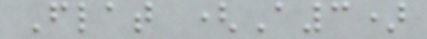Flat (A3)
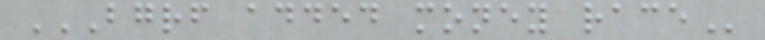BGRF ADDED MONEY RACE
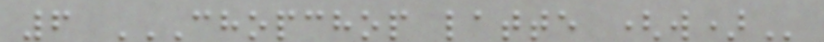6 CHOPCHOP LATTE (W)
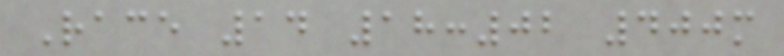Race 14 18:02 400m
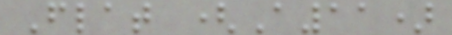Flat (A11)
